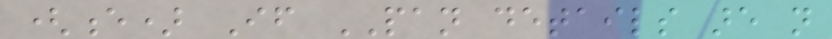(e) If PAN details are not
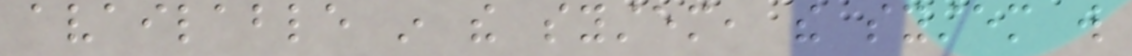available in the system, the system will
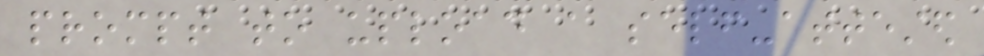prompt to upload a self-attested
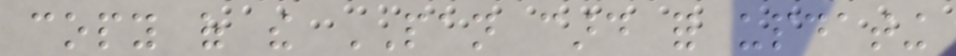copy of the PAN card for updating
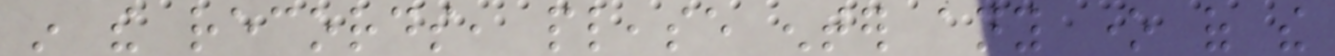in the records, please enter any one of the
